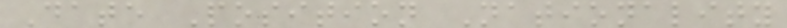Date Position Nationality
